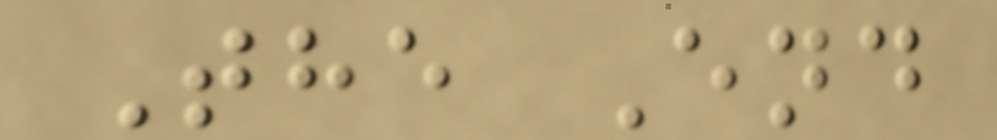The End
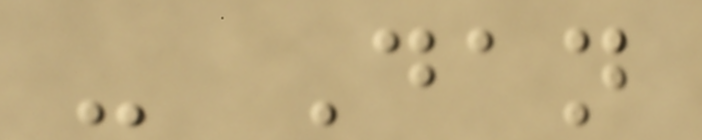- Dan
